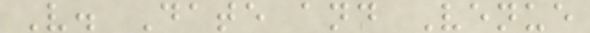V. Date and Venue
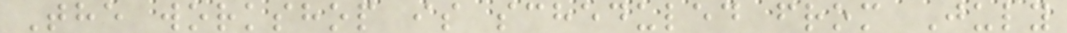The workshop is scheduled from July
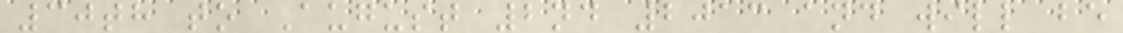30th to August 2nd 2013 and will be
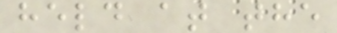held at the
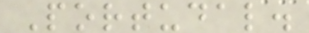Portudal.
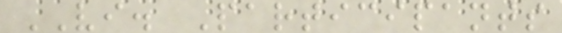VI. Participants
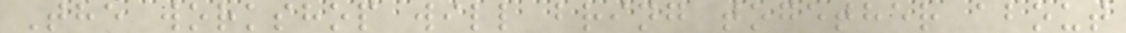The workshop will bring together about
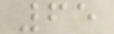65
